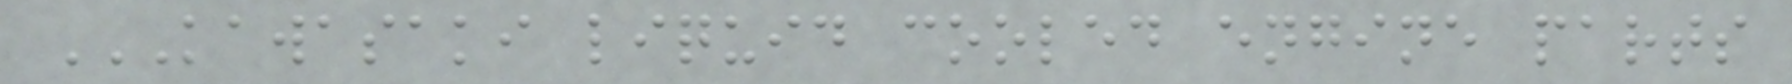KAWASAKI LIQUID COOLED ENGINE PARTS
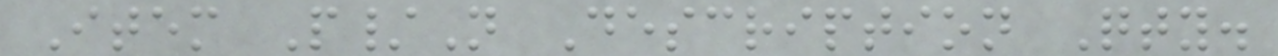Item P/N Description Qty.
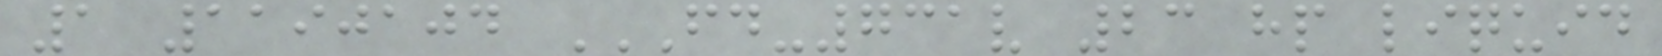1 1190104 FD-731V 23 HP LIQUID
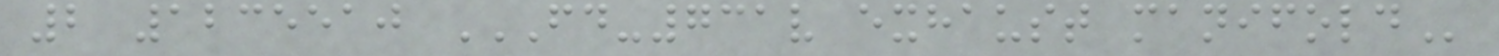2 1235510 FD-731V EXHAUST MANIFOLD
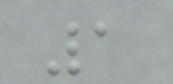1
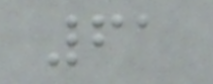61
